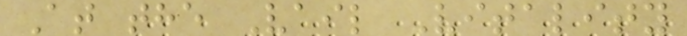At the Vail Vitality
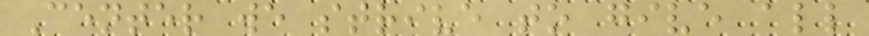Center we strive to give all
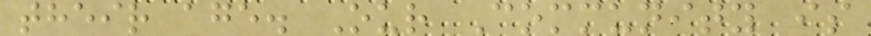their age. Our Community is
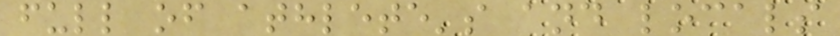full of athlete's and locals
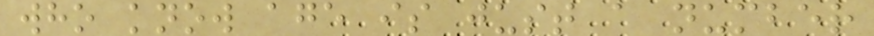who know age is just a number
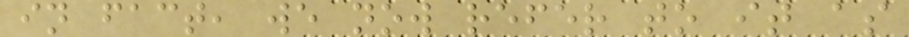in fact, we now refer to it as
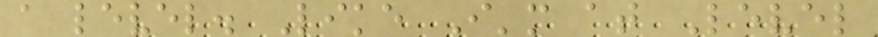a level. Like I'm at Level
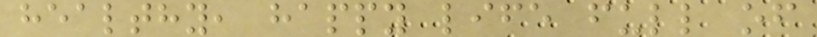healthy, happy life full of
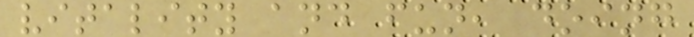vitality and fun, doing
